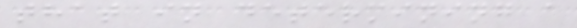that in determining a
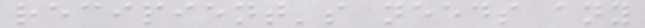recipient's needs any
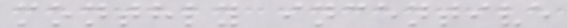monthly incentive
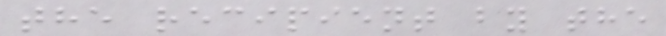the recipient by the
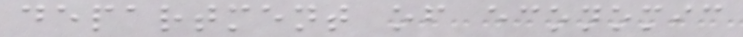department of economic
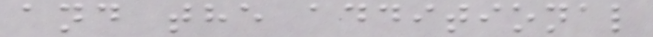and the additional
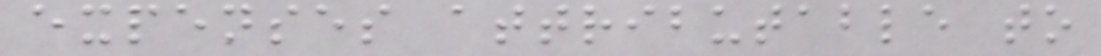expenses attributable to
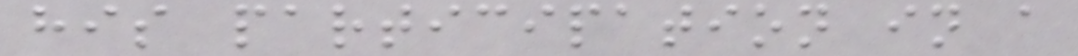his participation in a
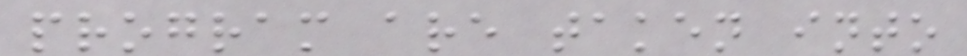program are taken into
